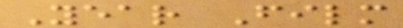Year Film
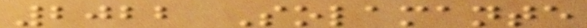2022 Solamante
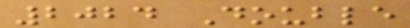2024 Double
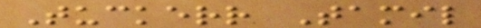Tuckerr Tamil
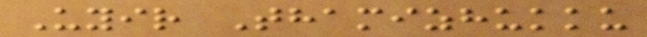Uyir Thamizhukku
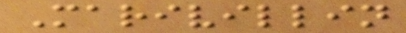Marivillin
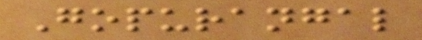Gopurangal
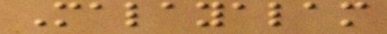Malayalam
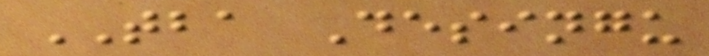TBA Desingu
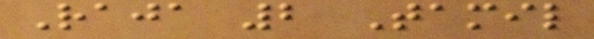Raja 2 Tamil
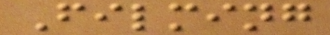Filming
